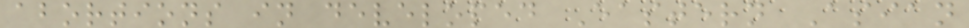abortions in developed Eastern Asian
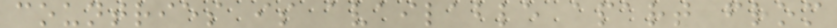countries is available apart from
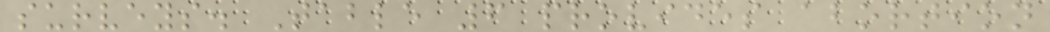surveys. Table 6 provides abortion
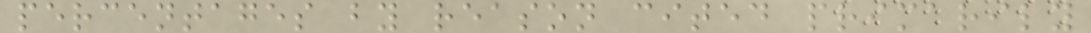percentages by reason cited primarily
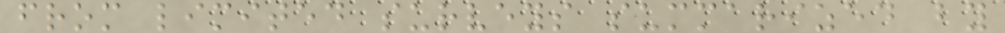from limited surveys summarized by
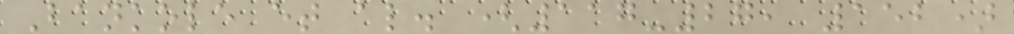Bankole et al. (117-27, 152)
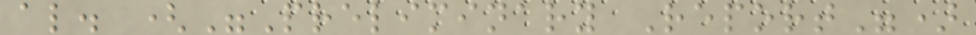al. ("Preliminary Report")
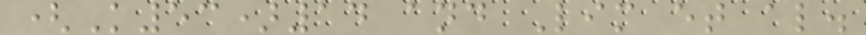(K53)14 and Lim et al.
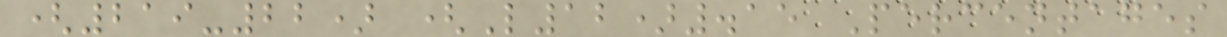(219-22) (L12).15 Percentages
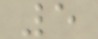5
